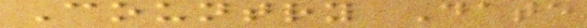Country Date
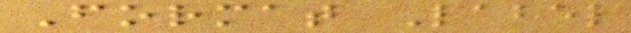Format Label
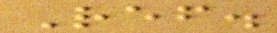Ref.
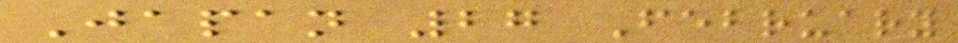Japan 27 February
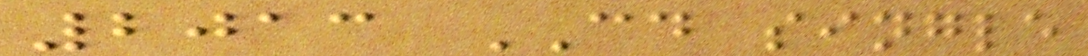2013 CD single
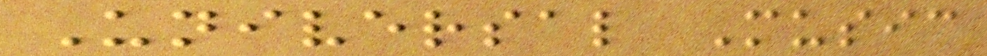Universal Music
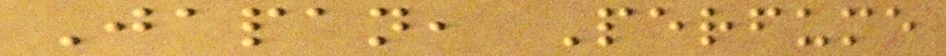Japan, Perfume
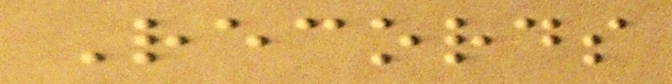Records
